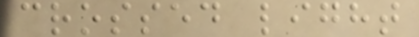crossed light
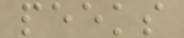peeks
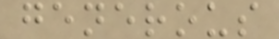generous
